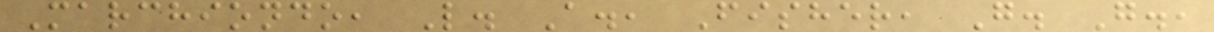Marchiondo, L. A., Fisher, G. G.,
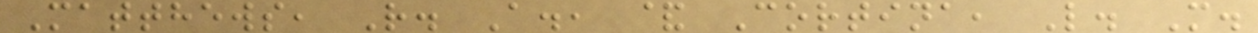Matthews, R. A., & Cortina, L. M.
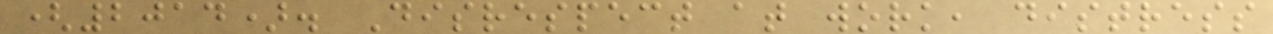(2014). Disrespect at work, distress
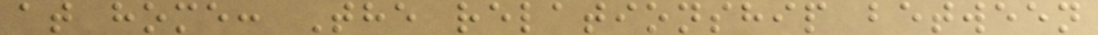at home: The relationship between
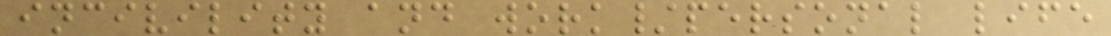incivility and work/personal life
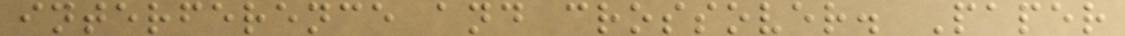interference and crossover. Paper
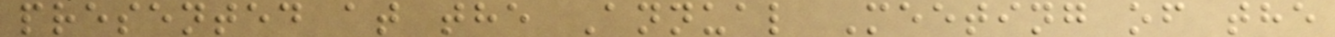presented at the Annual Meeting of the
